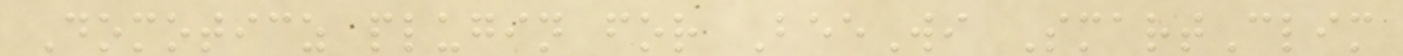Domoticz plugin for BeeWi SmartClim
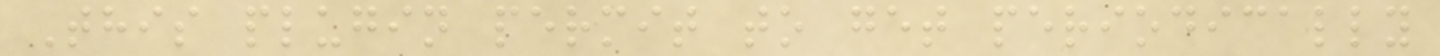This plugin permit to get periodically
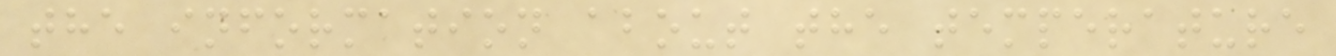the information about the temperature
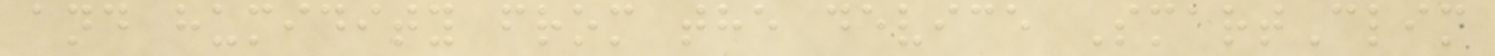and humidity from the device SmartClim
